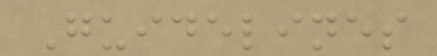Guidelines
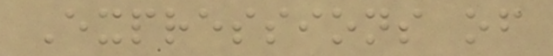Expressions of
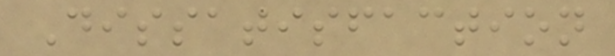Dissatisfaction
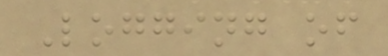Logging of
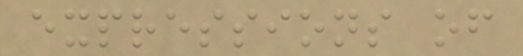expressions of
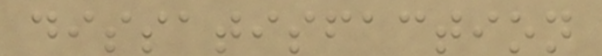dissatisfaction
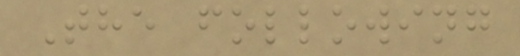The following
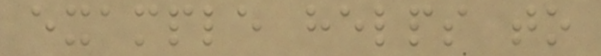example helps to
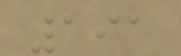191
